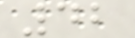42
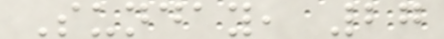Sunday, 27
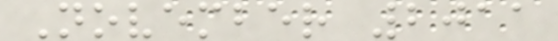November 2011
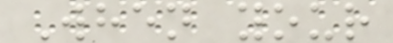When your
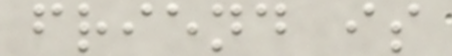friend is
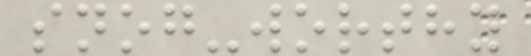snog-worthy
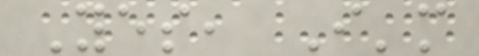Yes, I'm
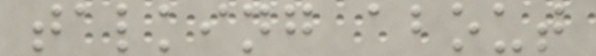talking about
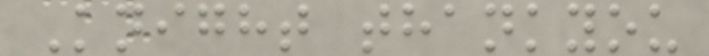Knight thankyou
